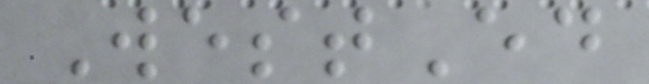WestEd
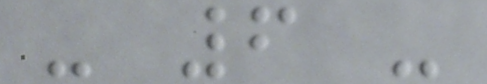- 6 -
